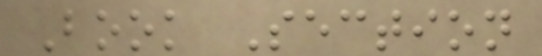Book Section
